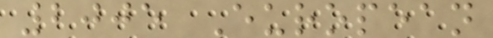2005 European
